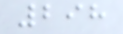298
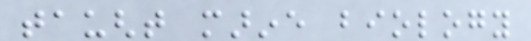taught marine biology
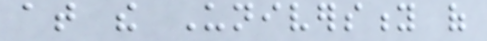at the University of
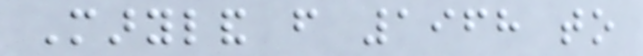Maryland from 1968 to
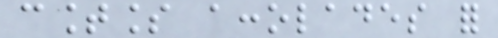countless accolades for
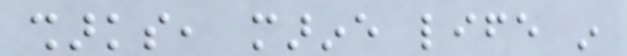sharks, marine life in
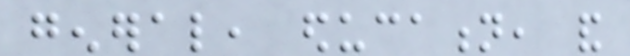general, education, and
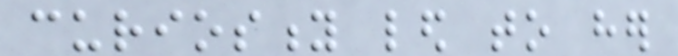curiosity led to her
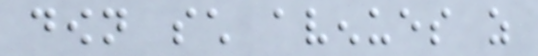down such avenues as
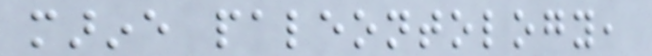marine paleontology,
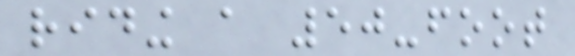riding a 50-foot
